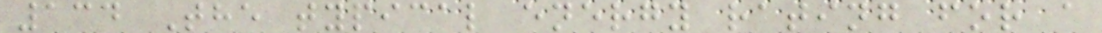134 The typical energy rating for a
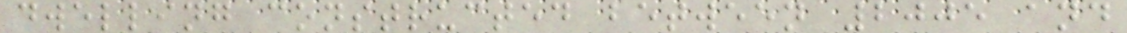dwelling constructed between 2005 and
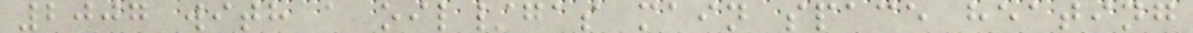2007 with a oil/gas main space heating
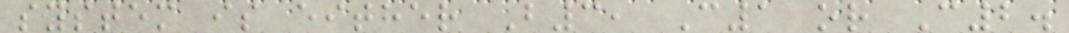system is either B3, C1 or C2.
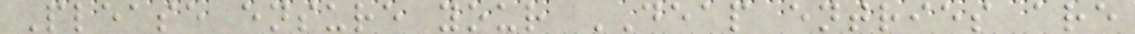Please ensure your DEAP entries are
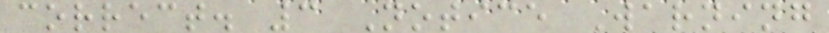correct. 3 Notice Warning
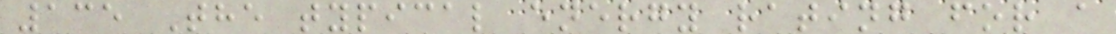135 The typical energy rating for a
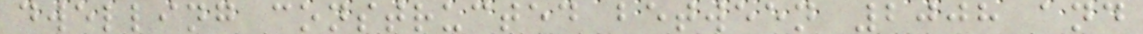dwelling constructed between 2008 and
